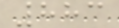883
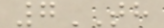7TH
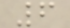6
